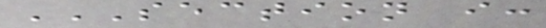SECTION I:
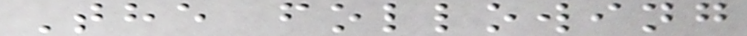The following
